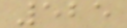525
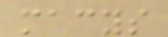macys
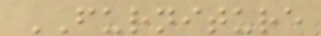FURNITURE
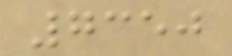7350
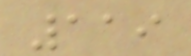119
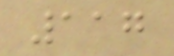117
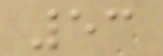53
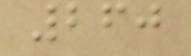260
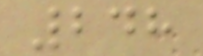248
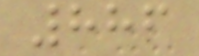886
